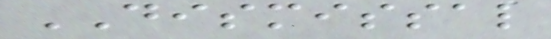DISMISSAL
